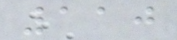110
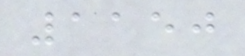1150
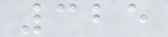325
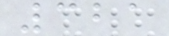321
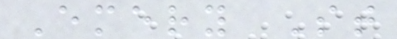Emery St
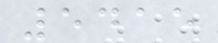5415
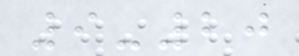9-20
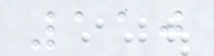110
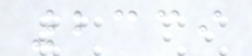2339
